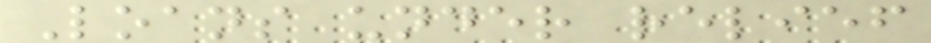Loans under relief
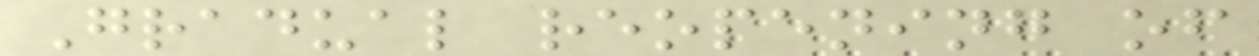Gradual reopening of
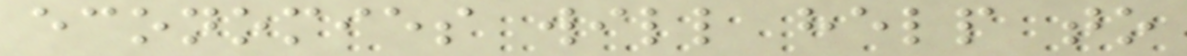economies will help to
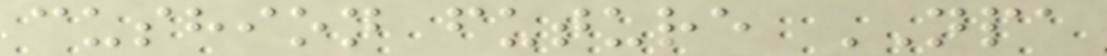cushion future NPA
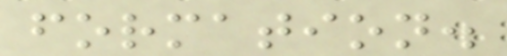formation.
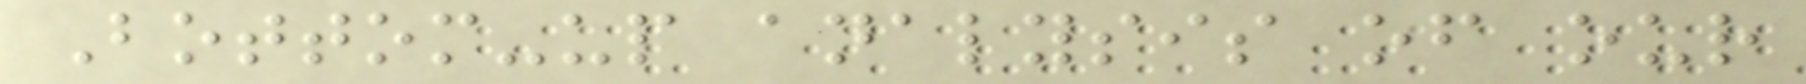Bottom-up analysis of our
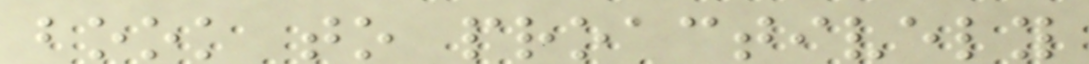book to proactively
